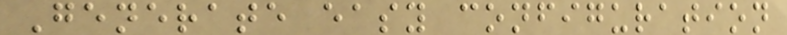Generate easy configuration
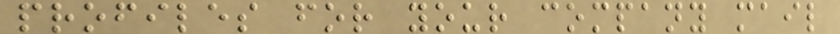profiles for your company mail
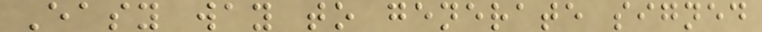Easy way to generate signed
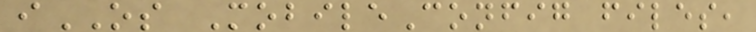iOS MobileConfig files,
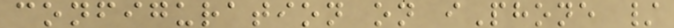configuration on iPhone /
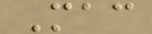Mac
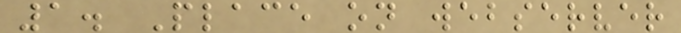1. Place on webserver
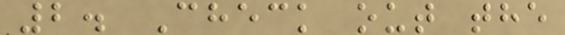2. Check out the
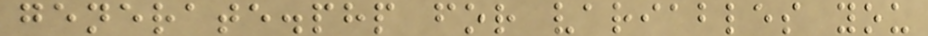generate.php for variables you
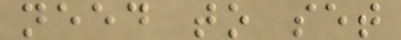need to set
